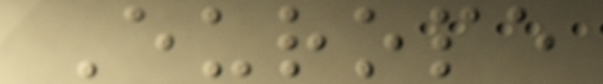Europe
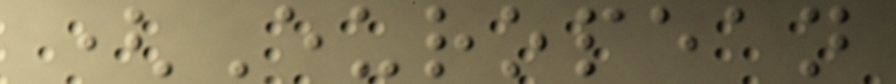(European
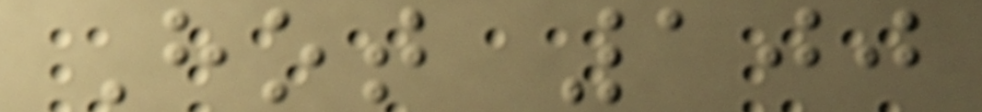Hot 100
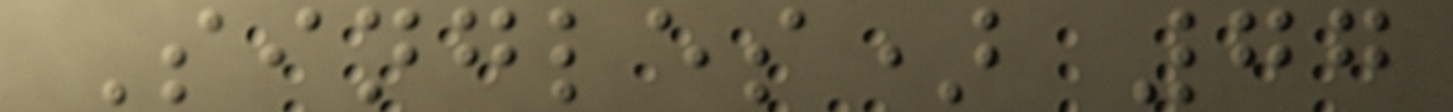Singles) 77
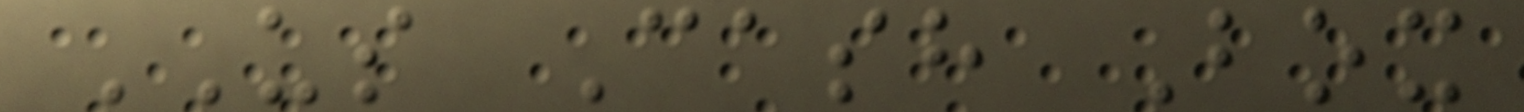US Cash Box
